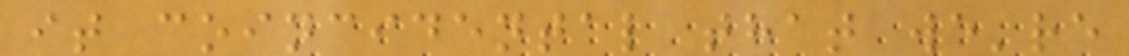it coincidental that we're
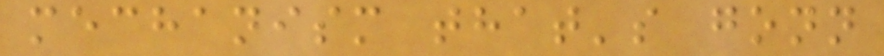mechanism that's gonn
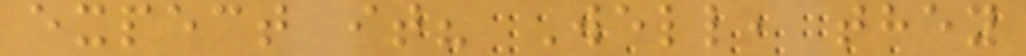expect it? Well, they
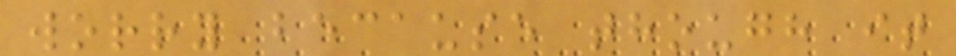worry because though it
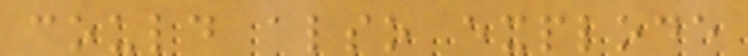could also explode
